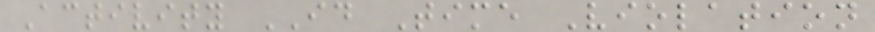Activity ID Time Violation
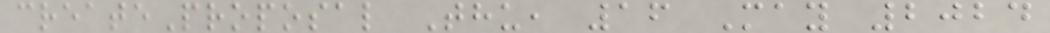createProposal Thu, 16 May 2024
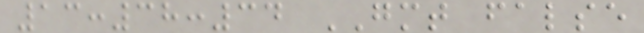13:38:34 GMT false
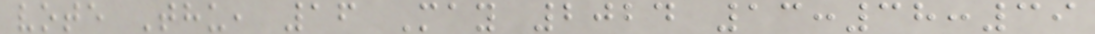vote Thu, 16 May 2024 13:38:39
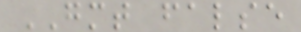GMT false
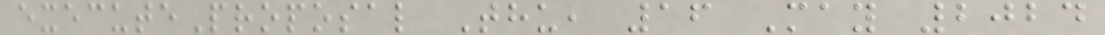executeProposal Thu, 16 May 2024
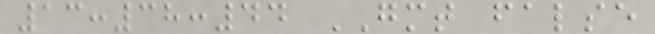13:38:44 GMT false
